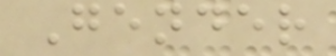Gender
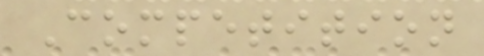Competition
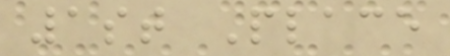1st Place
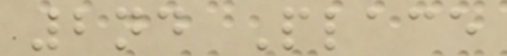2nd Place
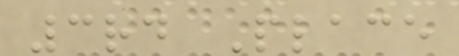3rd Place
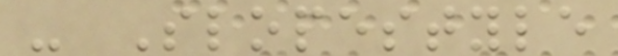- Slopestyle
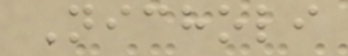Nicholi
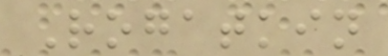Rogatkin
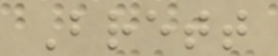Brett
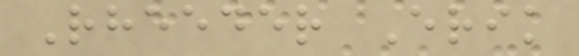Rheeder Erik
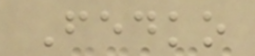Fedko
